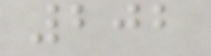202
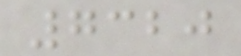7320
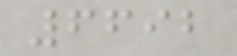6692
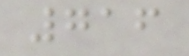716
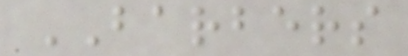BARBERS
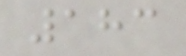183
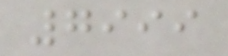7999
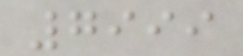7999
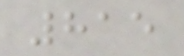815
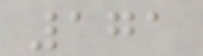171
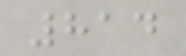814
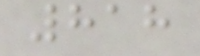818
